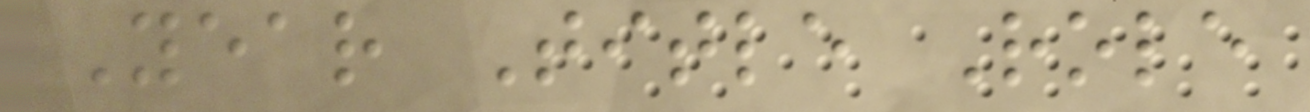Year Title Role
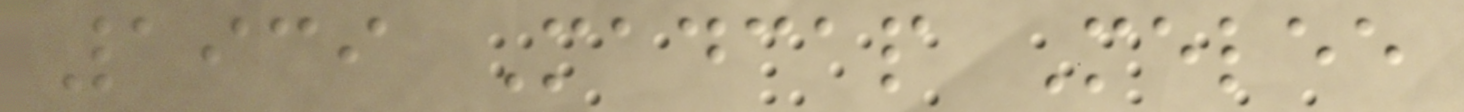1939 Madcap Melee
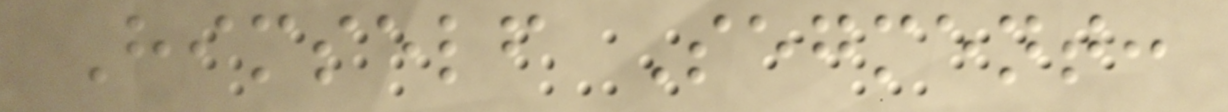Himself Segment:
